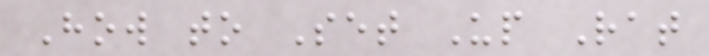How to Set Up Rat
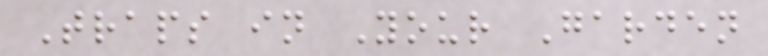Traps in Your Garden
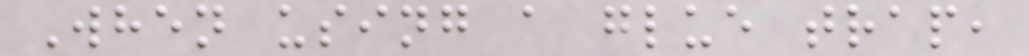When using a glue trap,
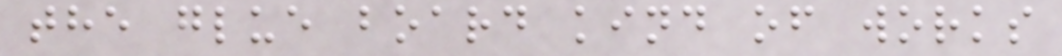the glue board kind of works
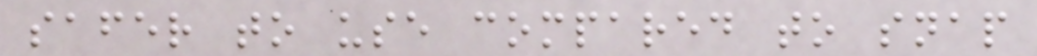safer to use compared to snap
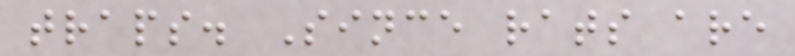traps. Since rats are
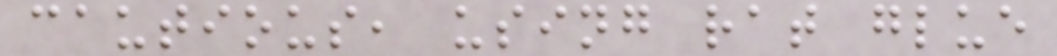cautious, using rat glue
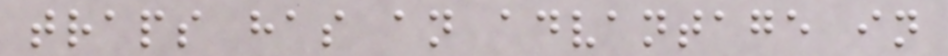traps has an advantage in
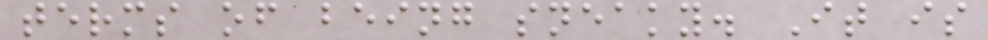terms of being sneaky. It is
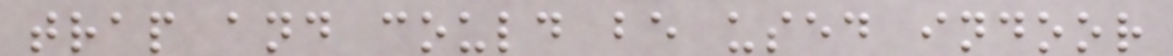trap and could be used indoor
